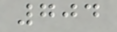704
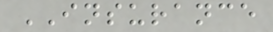INSURANCE
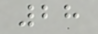28
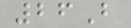26B
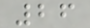26
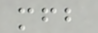mfb
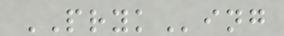PRYKing
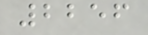2256
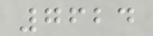7624
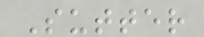Sutter
